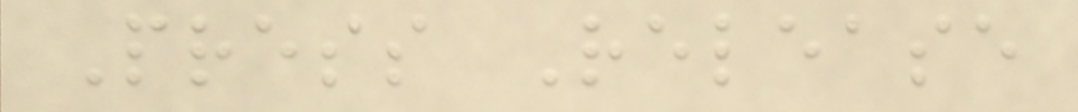Press Release
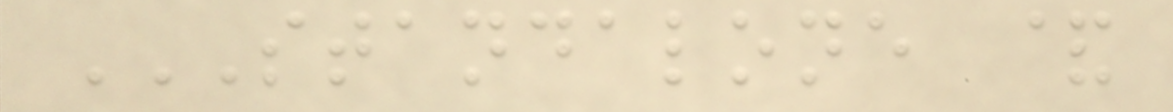STANDALONE &
